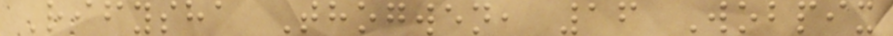Rifysha Thogwen, 16 Wobpix
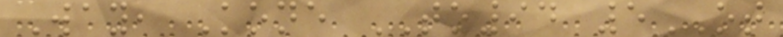Way, Kone TO94 5OT
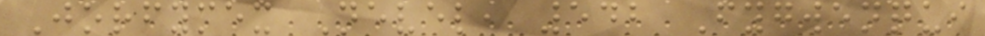Jorfymex Nevel, 542 Fygwenqui
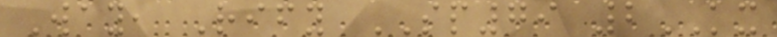Way, Rify SP79 2KX
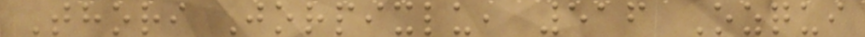Thori Jorpixlu, 516 Ozqui
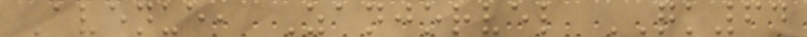Avenue, Zanjorvel QK64
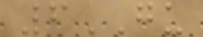6GU
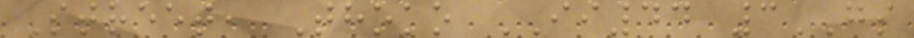Street, Thoko II44 3GS
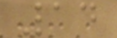14
